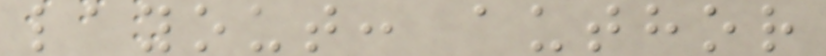layout: author
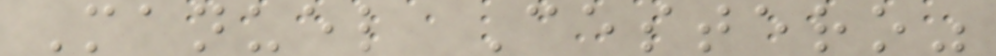Manuel Cestero"
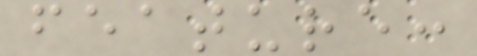feature:
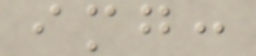img:
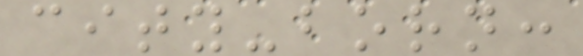city-born:
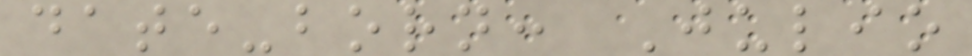date-born: Julio
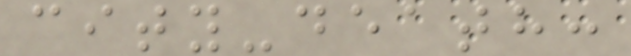city-death:
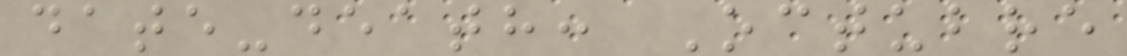date-death: Octubre
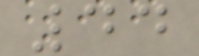44
